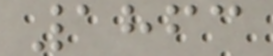1863
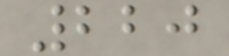220
